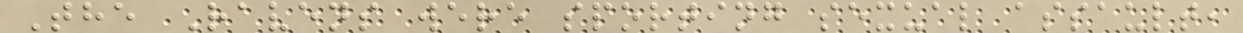The Ravens were sporting sexual assault,
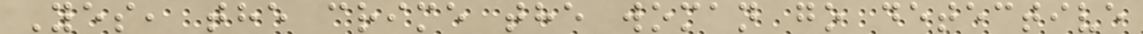Yes, the crime the woman go detective
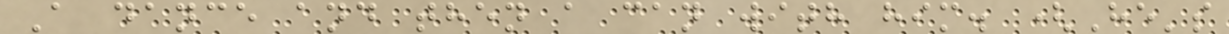A dance and then a can with him. (He's
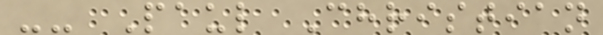-- Paul Christian
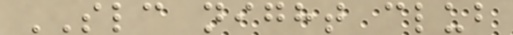SLC night club
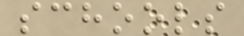schools
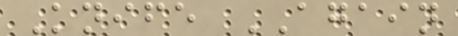Knife AGAIN
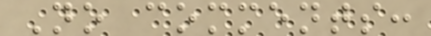No comments:
